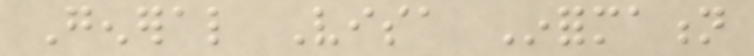General Visa Information
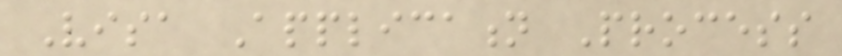Visa Application Process
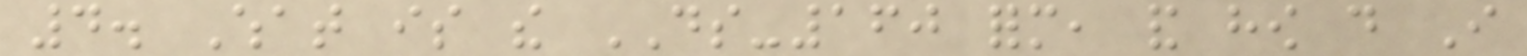4. What is the DS-160 form, and how do I
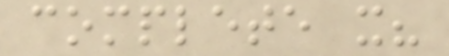complete it?
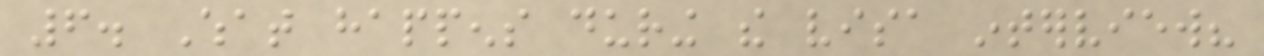6. What happens during the visa interview?
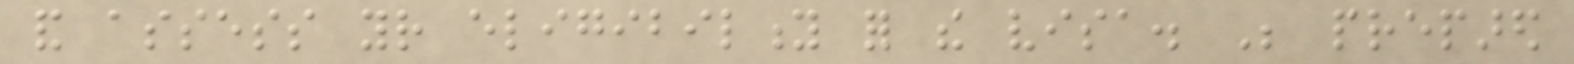and assess your eligibility for the visa. Be prepared
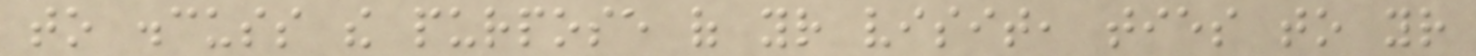to discuss the purpose of your visit, ties to your
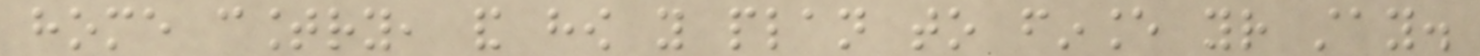home country, and how you plan to finance your stay.
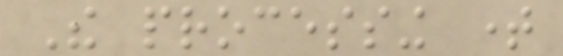The processing time
